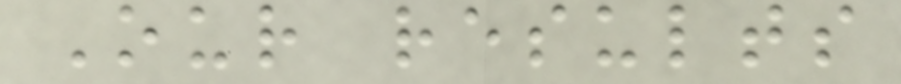Our results
